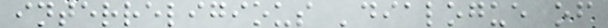interreligious 'dialogue of
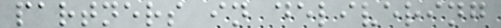partners in delivering
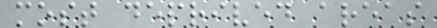most deprived areas
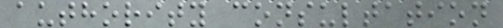authority consultation
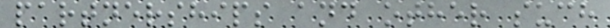partnerships and other such
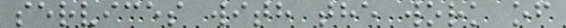services with the work of
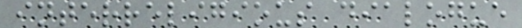interreligious dialogue
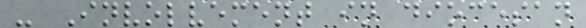- Involvement in diocesan
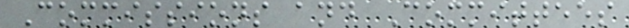Commissions and Committees
